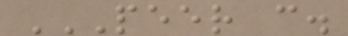PEER C.
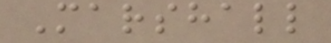Marshall
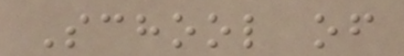School of
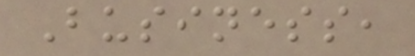Business,
